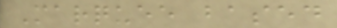Marquee based
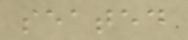seated
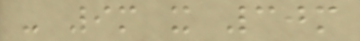- 9m x 30m
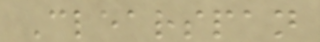Clearspan
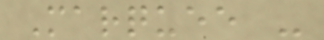Marquee -
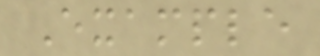Example
